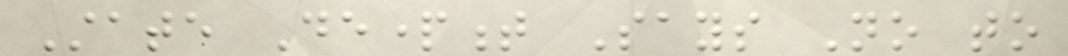State Department Says No to
